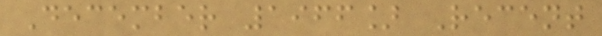December 1966] Recent
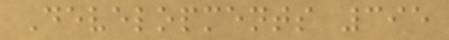Developments 395
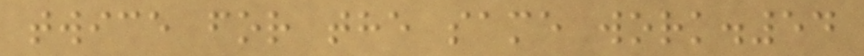twice for the same work.54
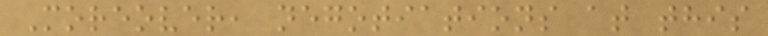Moreover, negotiations at this
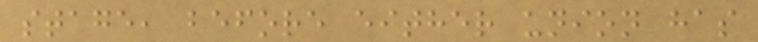stage, before either union has
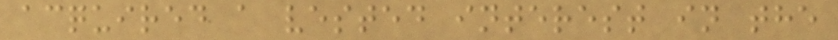acquired a vested interest in the
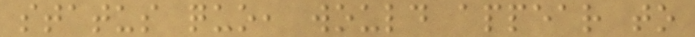status quo, would appear to
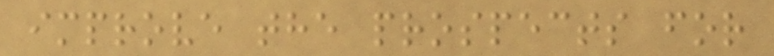improve the prospects for
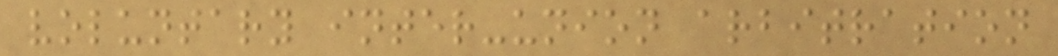voluntary inter-union arbitration
